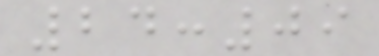24:09
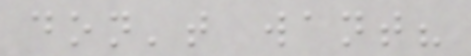don't want?
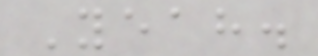Yeah.
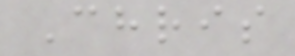Chris
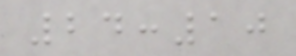24:10
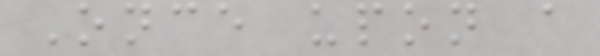Once upon a
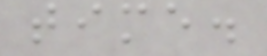time.
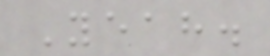Yeah.
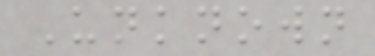Unknown
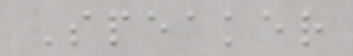Speaker
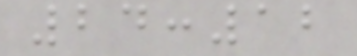24:12
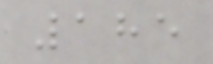185
